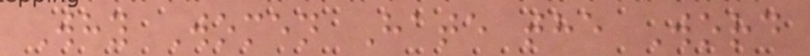Why Women Hate the Word
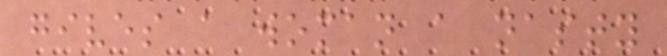gives a woman a nasty
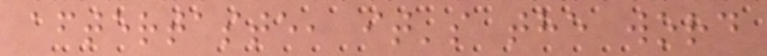aftertaste, it's the word
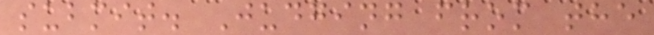submit. Judging from the
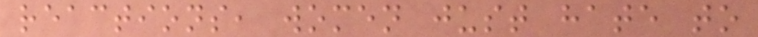reactions, women just hate to
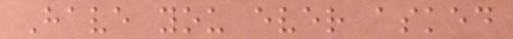Have you ever asked
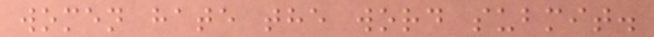women hate the word submit.
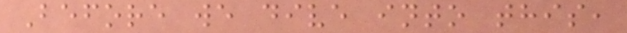Before we dive into this,
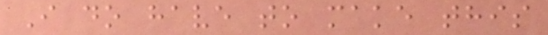I do have to make this
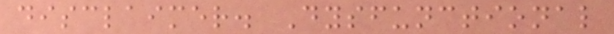disclaimer. Dysfunctional
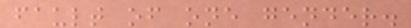fault of one gender.
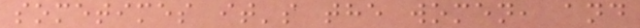sometimes it's the women, and
